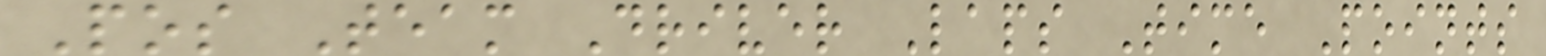Pos Team Driver Laps Time Points
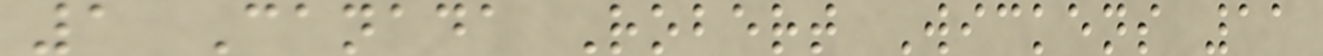1 Canada Robert Wickens 11
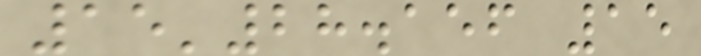15'28.156 15
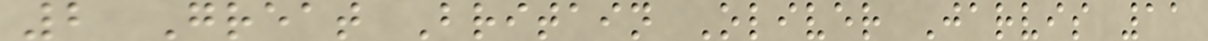2 Great Britain Oliver Jarvis 11
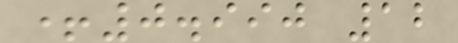+0.990 12
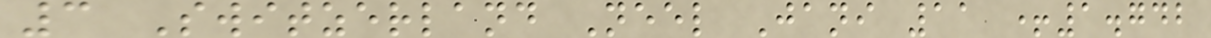3 Switzerland Neel Jani 11 +1.742
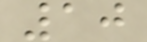10
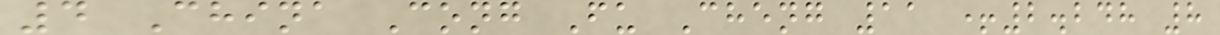4 China Cong Fu Cheng 11 +2.248 8
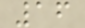16
